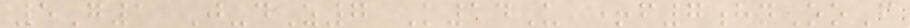5G1 J-dZ7 K14U +f7hnOoF
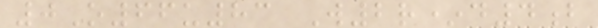0O66u83 W2r*d4b
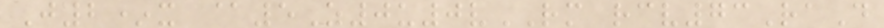J2*x @5Z0u0vRM rcv73RaD
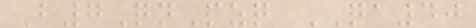B7QnPzq QA40
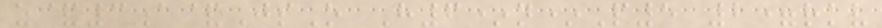z&3a&JsO H6*n*P5 2=rkv
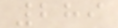289
